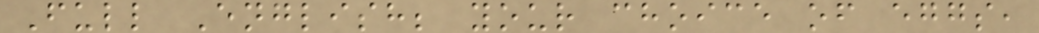Full English; your choice of eggs,
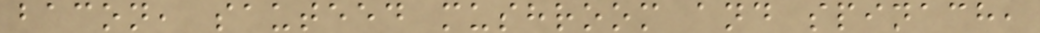bacon, sauteed mushroom and spinach,
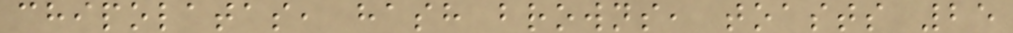chipolatas, hash browns, toasts 25
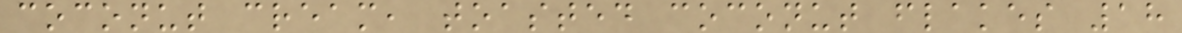coconut cream, toasted coconut flakes 18
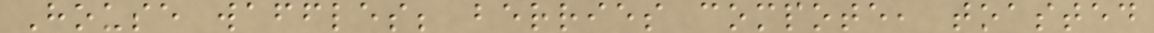House waffles; berries compote, toasted
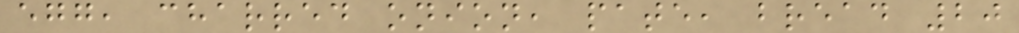egg, charred onion, pate, bread 20
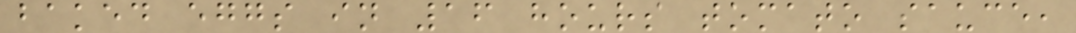baked eggs in 16 hours tomato sauce,
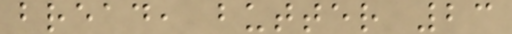bread, butter 23
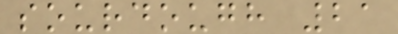sourdough 21
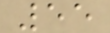55
